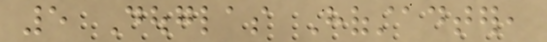5 Douglas Hofstadter,
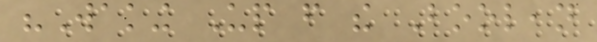"Waking Up from the Boolean
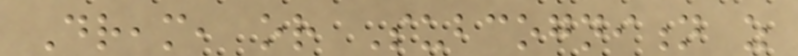Dream, or Subcognition as
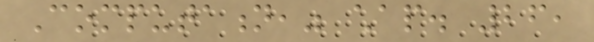Computation," chap. 26,
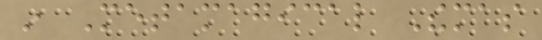in Metamagical Themas
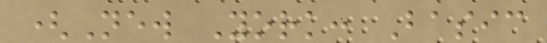(New York: Basic
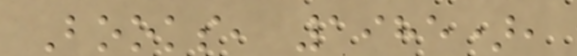Books, 1985),
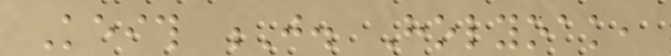Keith J. Holyoak,
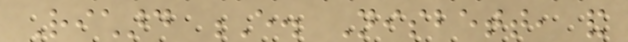Richard E. Nisbett, and
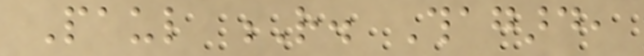Paul R. Thagard,
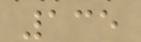135
